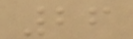26
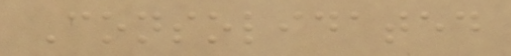Consolidated
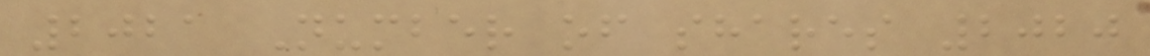2021 Number of shares 2020
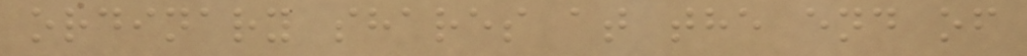ordinary shares at the end of
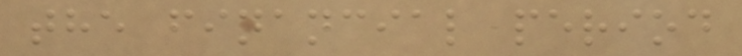the financial period
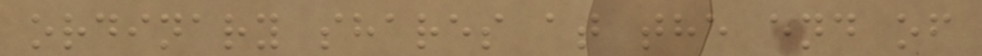ordinary shares at the end of
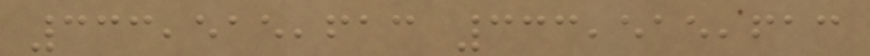333,515,613 333,515,613
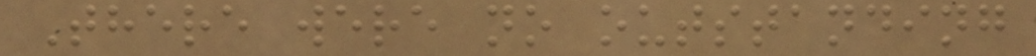There were no outstanding
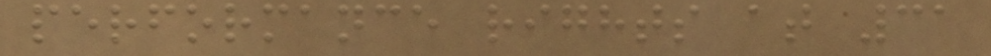performance rights at 31
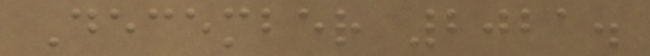December 2021.
